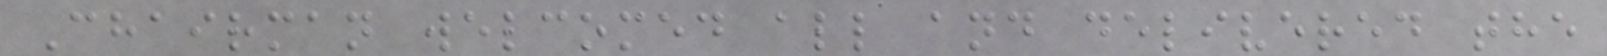Chairman welcomed all and delivered the
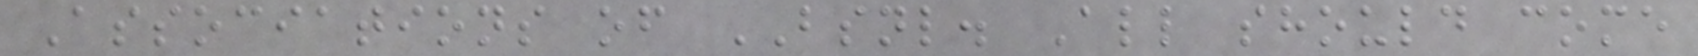Associations of BSNL. All should come
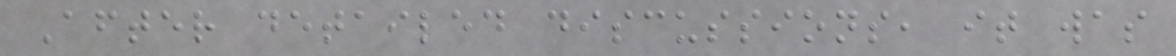After detailed discussions, it was
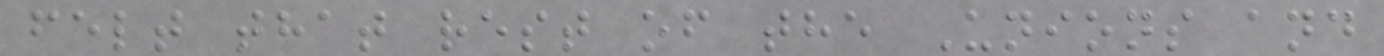felt that rest of the Unions and
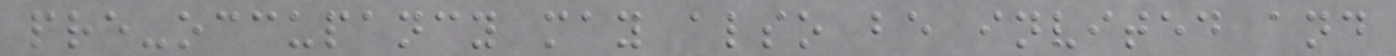pre-occupancy may also be invited and
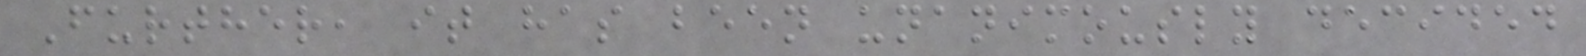Further, it has been unanimously decided
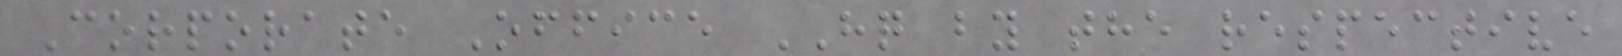Corporate Office HQ by the respective
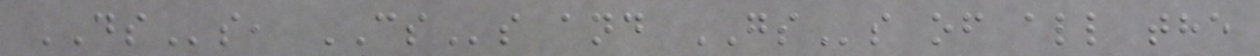DSs, CSs and GSs of all the
